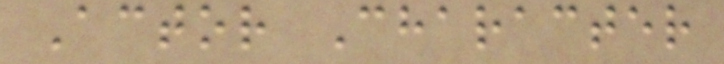Actor Character
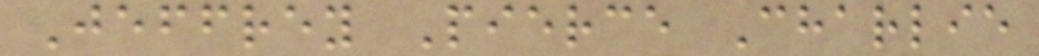Jeffrey Pierce Charlie
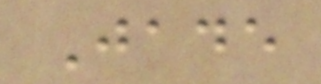Jade
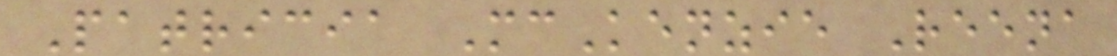Patricia McKenzie Reena
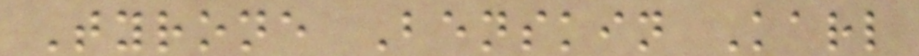Tyrone Benskin Karl
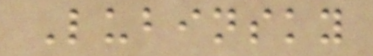Lubinsky
